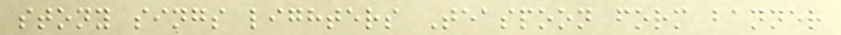stony sings lighters Teaspoon form banner
